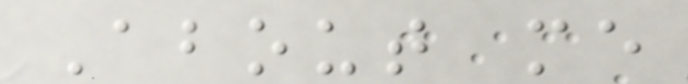About me
